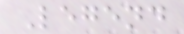Legend
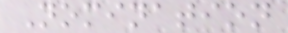Nomination
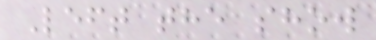Left the show
